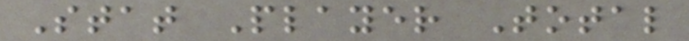Stat Player Total
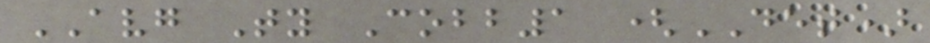AVG Ty Cobb1 (DET)
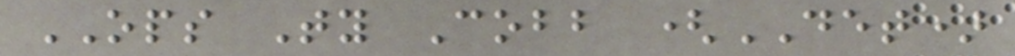OPS Ty Cobb (DET)
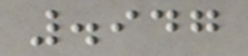.947
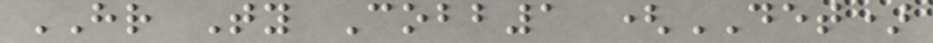HR Ty Cobb1 (DET)
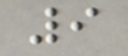9
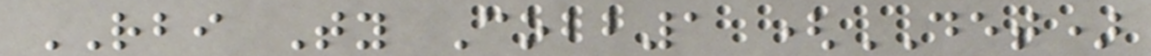RBI Ty Cobb1 (DET)
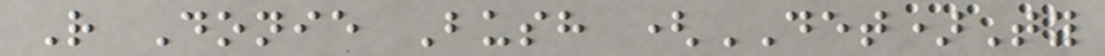R Donie Bush (DET)Ty
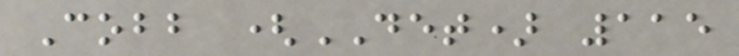Cobb (DET) 115
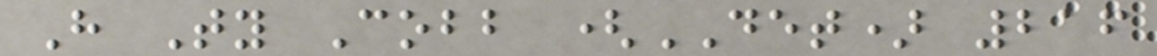H Ty Cobb (DET) 216
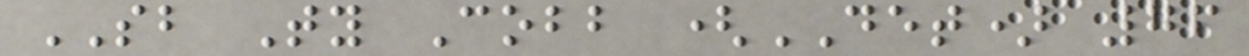SB Ty Cobb (DET) 76
